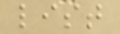list
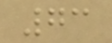73
